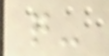q-
